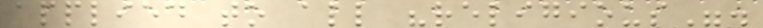applied to all "religious".
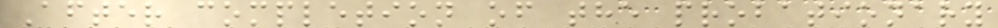After completion of the probationary
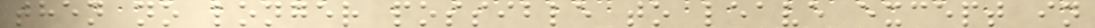then no longer possible to leave except in
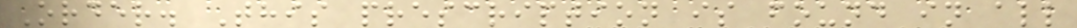Order. This prescription is found in all
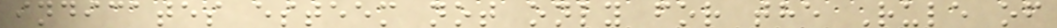indicates esteem not only for the Rule of
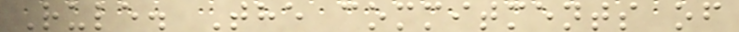Rule. The commitments of
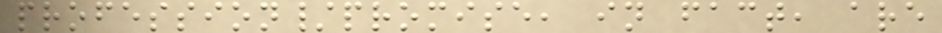profession/promise, in fact, are
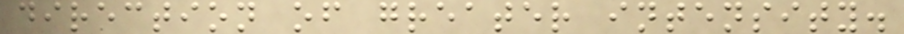direction of greater intensity.
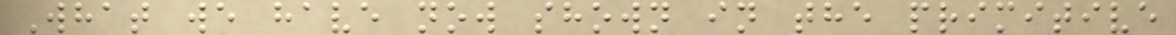What we have now shown in the primitive
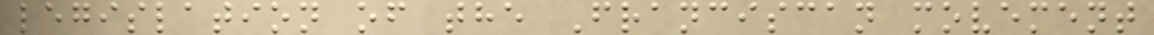legislation of the Franciscan movement
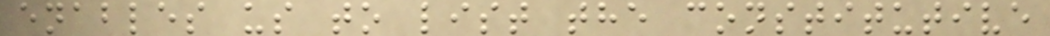enables us to list the constitutive
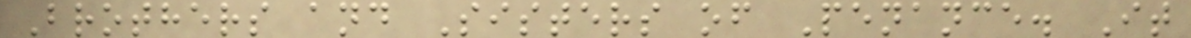Brothers and Sisters of Penance. It
